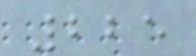225
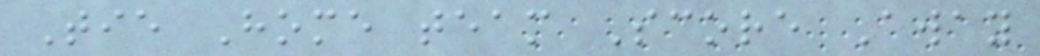Tie Home team Score Away
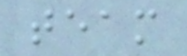team
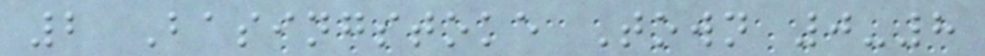2 Basingstoke Town 0-8
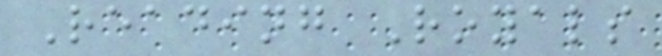Reading Royals
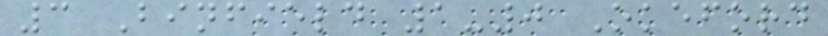3 Binfield 1-0 Okeford
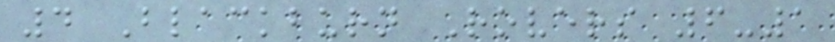4 Blackburn Rovers 6-1
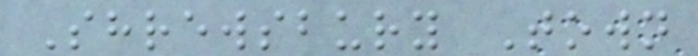Shrewsbury Town
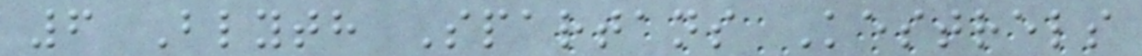6 Blyth Spartans Kestrels
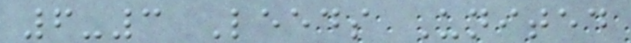6-3 Leeds United
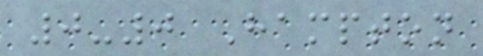0-0 Hampton
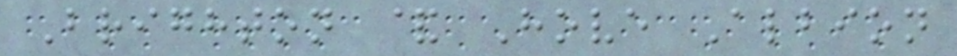Brighton & Hove Albion
